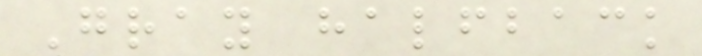Gray halfback
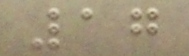17
